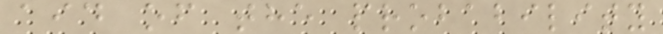aid of the probability
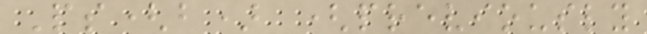Ps(b) (previously
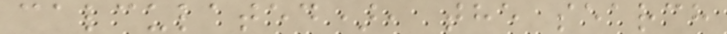calculated), the search
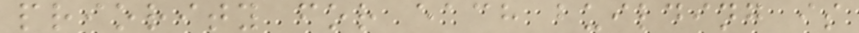priority for each building is
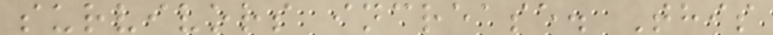survivors increase. This
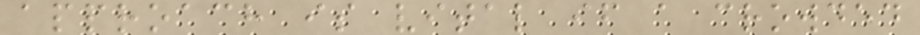approach is vital if a crowded
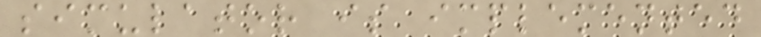simulator is implemented
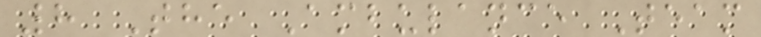8 The Ambulance Team
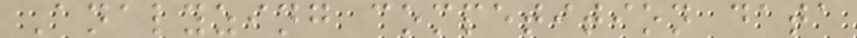Analyzing competition data
